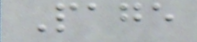Page
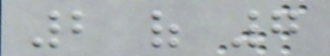2 of 7
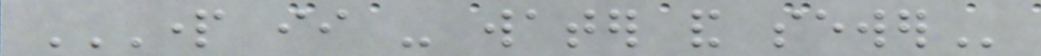PART II - WATER AND SEWER
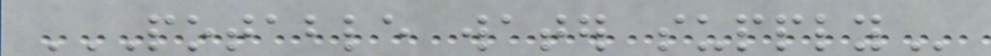POTABLE WATER SUPPLY
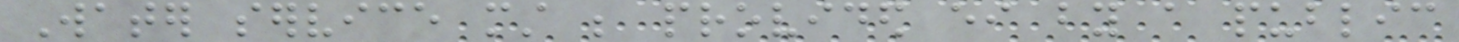Water service must be provided either by a public
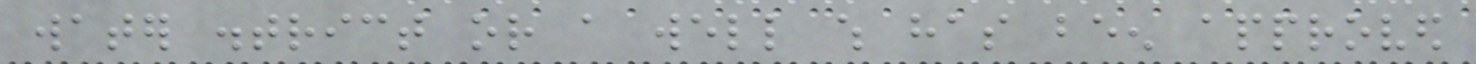water district or a well which has been approved
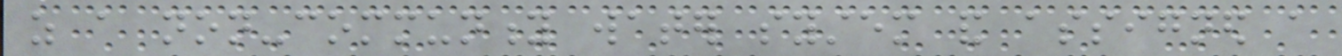as a non-community water system and assigned a
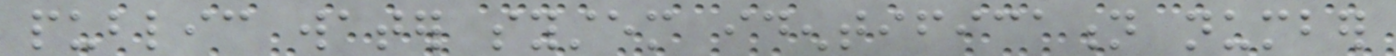public water system identification number
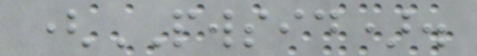(PWSID).
